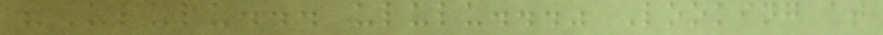"Ululu... ululu..." Looking at
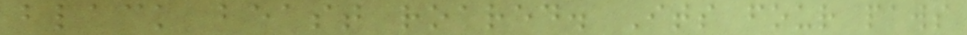black beast roared. Its four paws
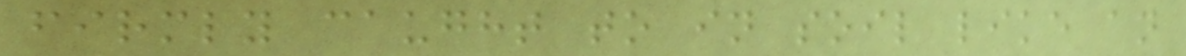firmly caught to in soil like an
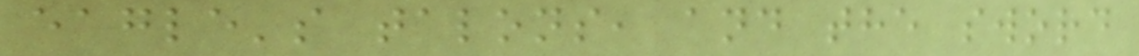eagle's talons, and the sword
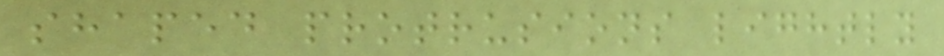shaped protrusions lightly
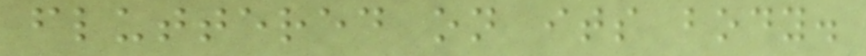fluttered on its body.
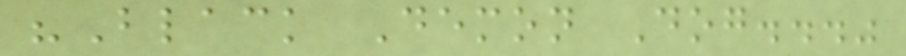"Black Demon Dog..."
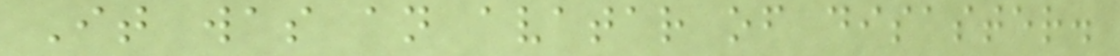It was an avatar of disaster.
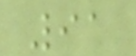91
